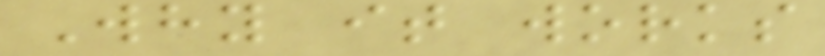Why it works
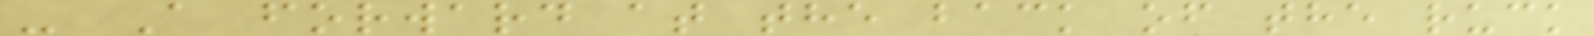- A forward at the back of the ruck
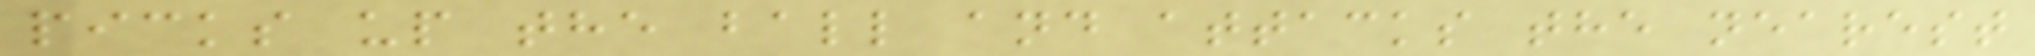picks up the ball and attacks the nearest
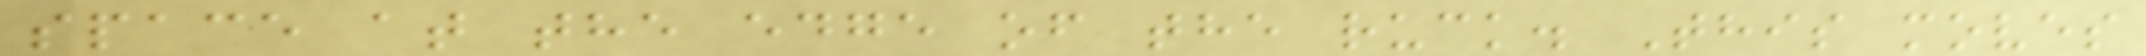space at the edge of the ruck. This moves
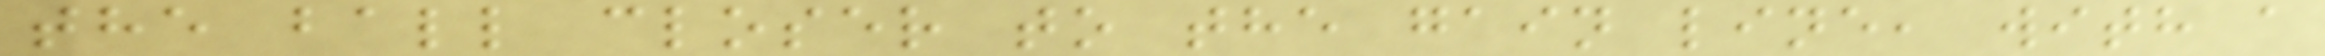the ball closer to the gain line, with a
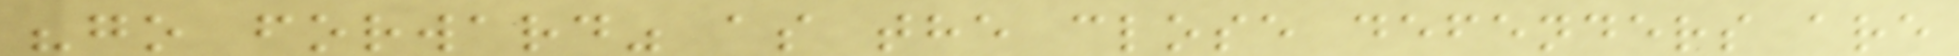"go forward" as the close defenders are
